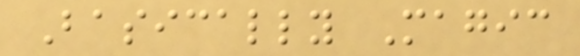Basically Magic
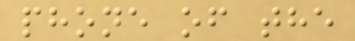phone of the
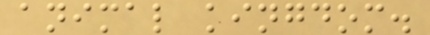animal kingdom.
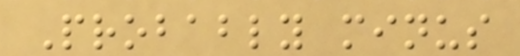Probably minus
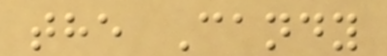the Candy
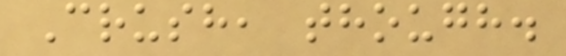Crush, though.
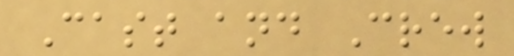Cast and Crew
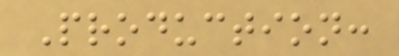Production:
